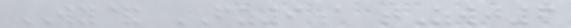WY& FZ9a tZwj6
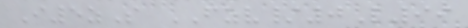I5zS FZV/0L99
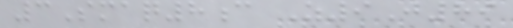3Smaq8c Z9J89
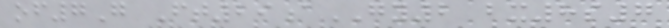of7G Ft29aGY2 bx8s7
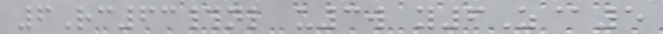6Rc63#nl u3w y6Z@5
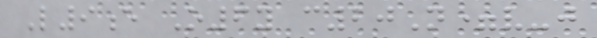L9e O6y c20N=v-j
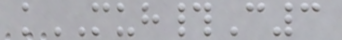kMUH#C3
